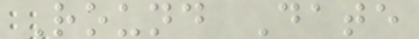Round Date
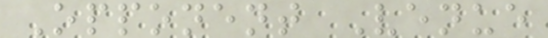Opponent Venue
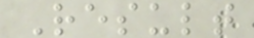Result
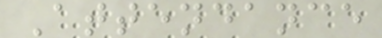Attendance
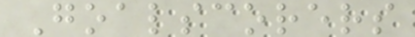Goalscorers
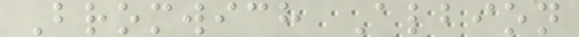Bromwich Albion
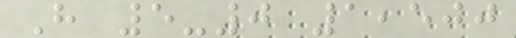H 5-0 1,500
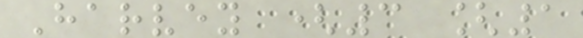Harvey (3 [1
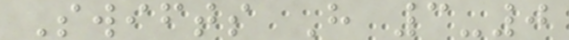Swifts H 3-0
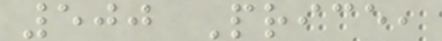500 Price,
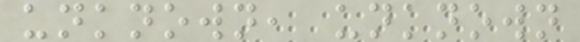unknown, unknown
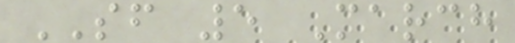SF 5 March
